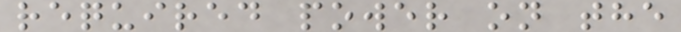required power on the
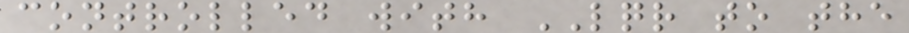controlled with LQR to the
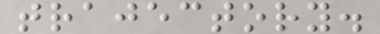trajectory.
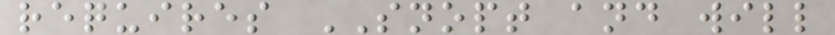requires SNOPT and will
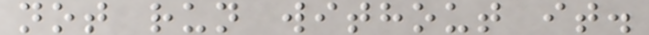not run without it.
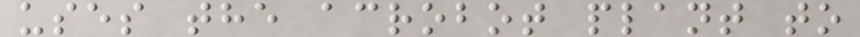uses the acrobot plant to
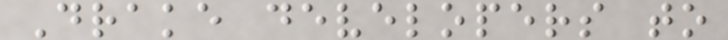Drake developers to
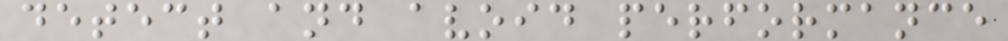detect and avoid performance
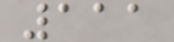111
